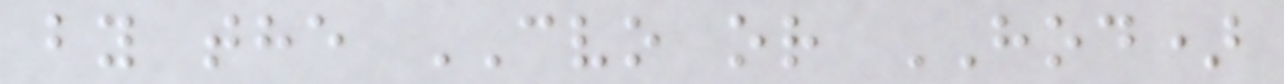by the CVO or HOD)
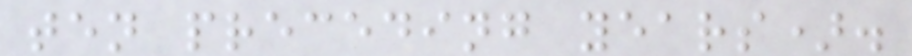ten preceding years).
